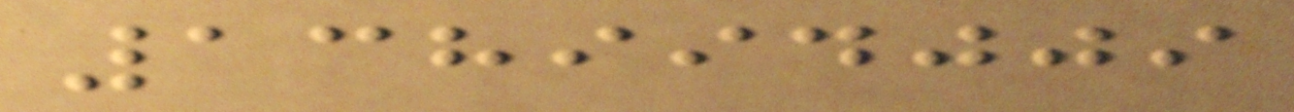138994009
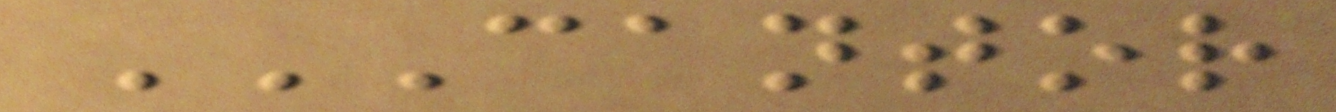CANTOR
